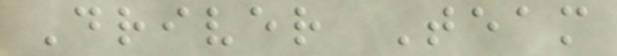Driver Team
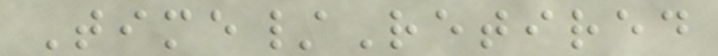Time/Retired
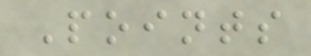Points
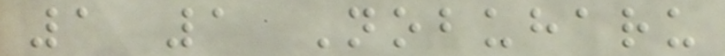1 1 Nobuharu
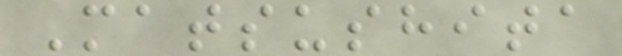Matsushita
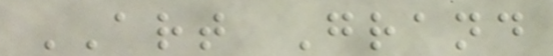ART Grand
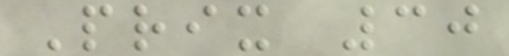Prix 30
